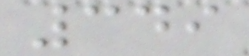349
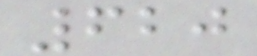620
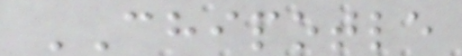CHIPOTLE
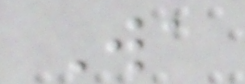Wa
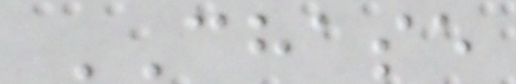CHASE
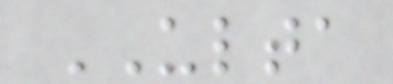ULTA
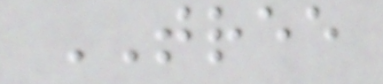TREE
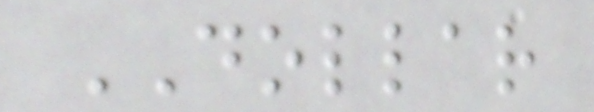DOLLAR
